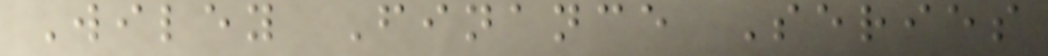Wiley Finance Series
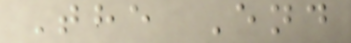The End
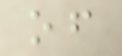of
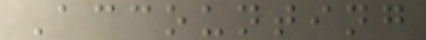Accounting
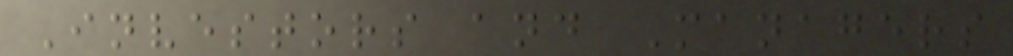Investors and Managers
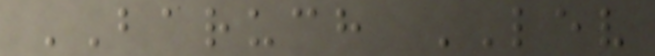BARUCH LEV
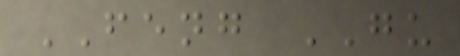FENG GU
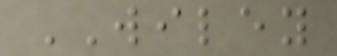WILEY
